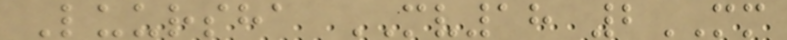Luursha MV18 2MM
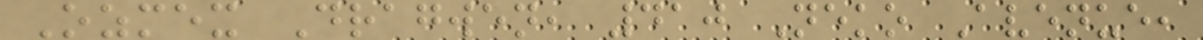Ozmex Dragwen, 410 Neko Avenue,
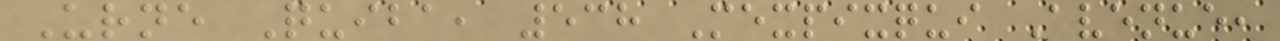Urne Quiba, 538 Mexpixqui Avenue,
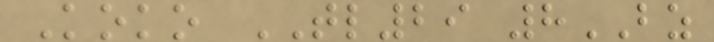Koko TL29 8BZ
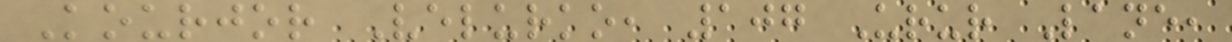Kourjor Velurko, 107 Urur Lane,
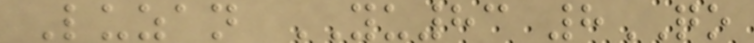Luzan YU83 8QO
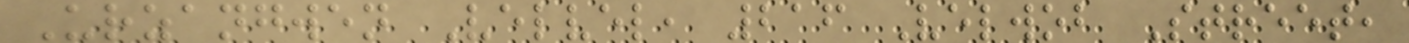Urzangwen Velvel, 216 Velwob Street,
